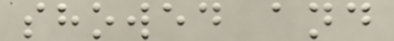showed and
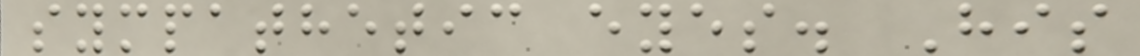sympathetic eyes. His
